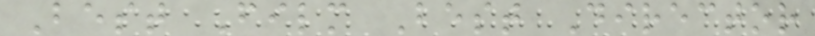Best Film Best Director
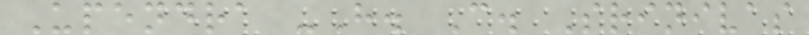Upendra -H. C. Srinivas
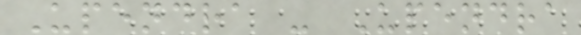Upendra - Upendra
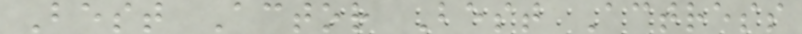Best Actor Best Actress
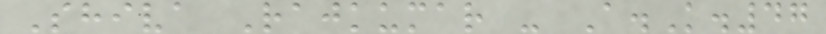Shiva Rajkumar - A.K.47
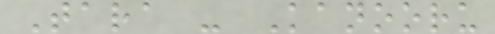Tara - Kanooru
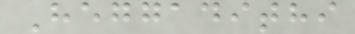Heggadithi
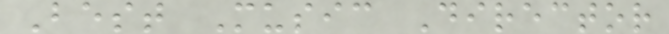Best Music Director
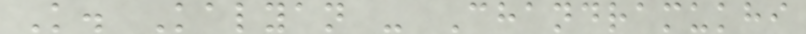K. Kalyan - Chandramukhi
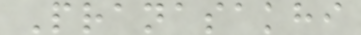Pranasakhi
